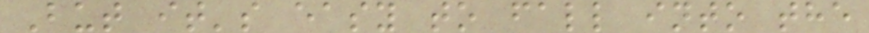But it's easy to fall into the
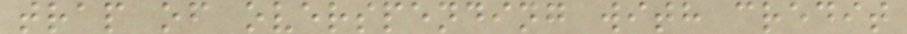trap of overspending with credit
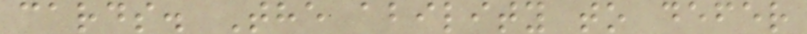cards. The ability to defer
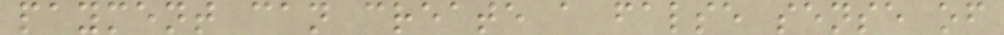payment can create a false sense of
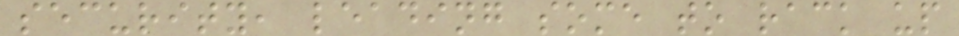security, leading some to rack up
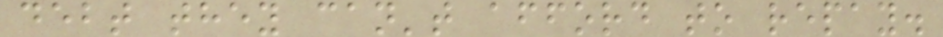debt they can't afford to repay.
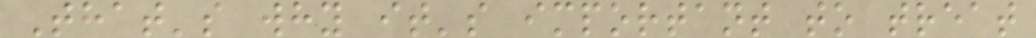That's why it's important to treat
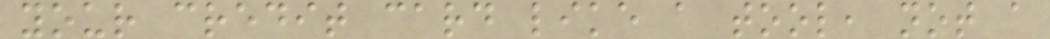your credit card like a tool, not a
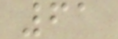61
